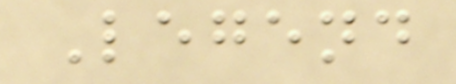Legend
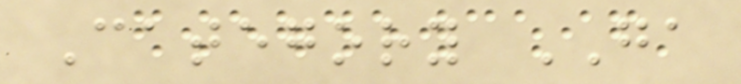Category GA
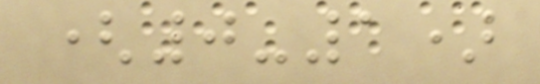(0-1)
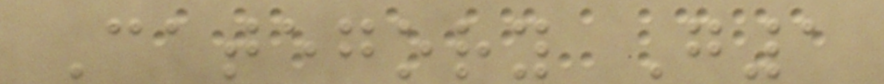Category G1
